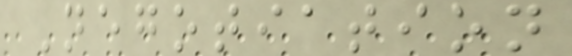Negotiation
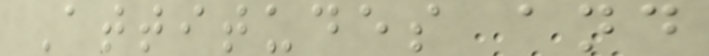Attitudes and
